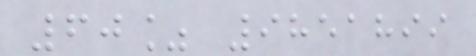60% 9851899
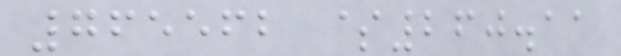765562 $260.11
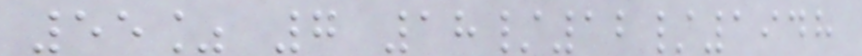55% 7 18/12/1948
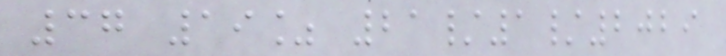37 19% 21/1/2029
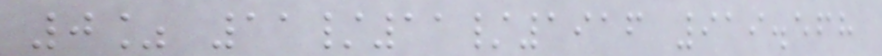0% 11/11/1916 919.568
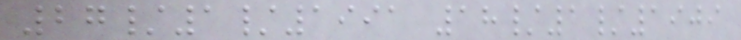27/1/1991 18/1/1909
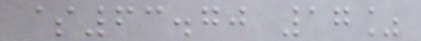$63.70 17%
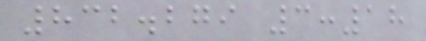832.279 3:18
